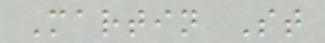Martin St
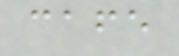cafe
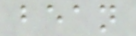bean
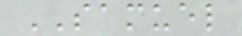SAMUEL
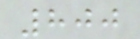800
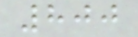800
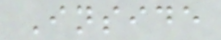Inside
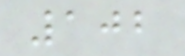102
